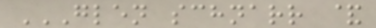GLEN SCHNARR &
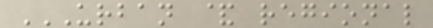URBAN & REGIONAL
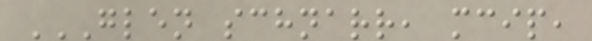GLEN SCHNARR, MCIP,
